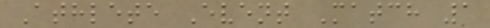Athlete Event Match 1
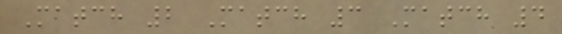Match 2 Match 3 Match 4
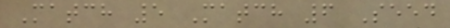Match 5 Match 6 Seed
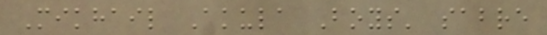Mikhail Akula Boys' sabre
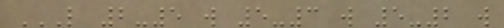L 2-5 W 5-3 W 5-2 W
